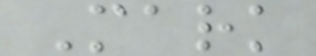Mark
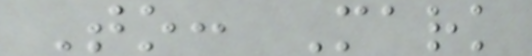To: Mark
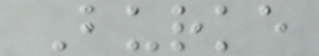Burke
